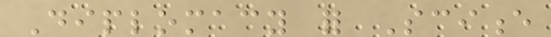Diplomacy for Science
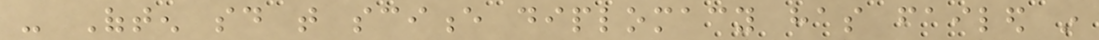- Often said that science diplomacy has failed in
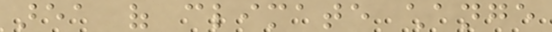area of climate change
